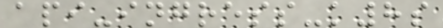api-ingress-k8s
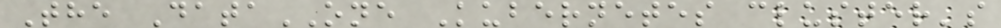The DataONE Kubernetes cluster's
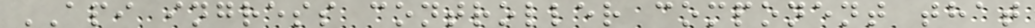API ingress controller component that
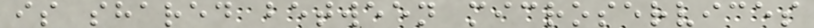is shared between microservices
